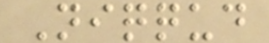Niqqud
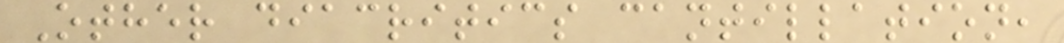Other diacritics cantillation,
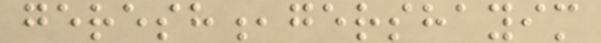geresh,gershayim
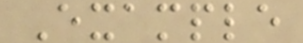Example
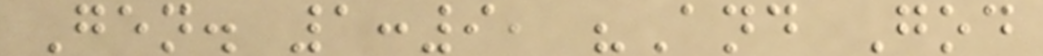Gen. 1:9, "And God
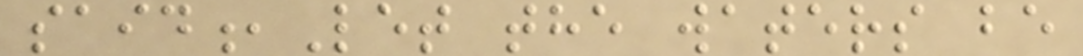said,Let the waters be
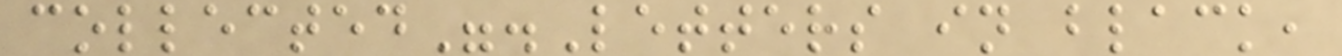collected".Letters in black,
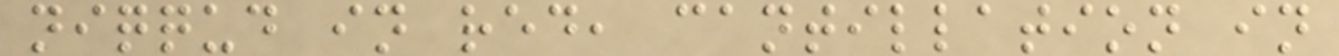niqqud in red, cantillation in
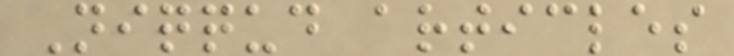Niqqud articles
